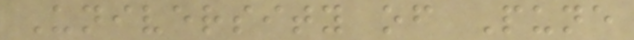University of Pune
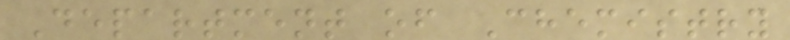Department of Chemistry
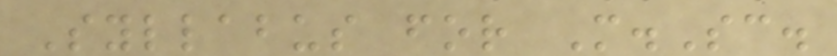Syllabus for M.Sc.
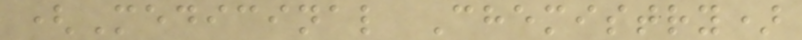(Medicinal Chemistry)
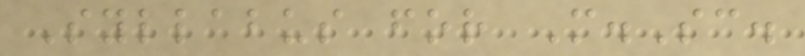Syllabus for M.Sc.
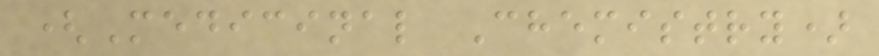(Medicinal Chemistry)
